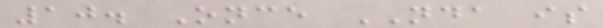10. Once NDA is
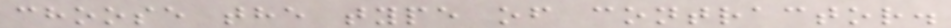choose the type of contractor.
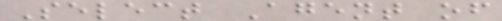Select Agent of
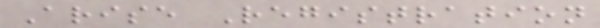Arise Registration
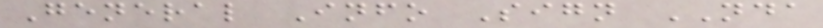General Info Sign NDA
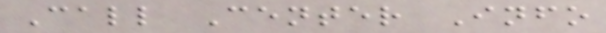Call Center Info
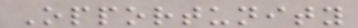Opportunity
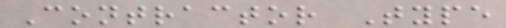Contractor Type
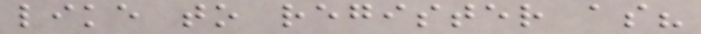like to register as?
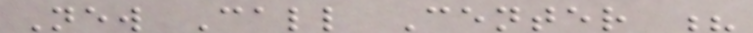New Call Center ?
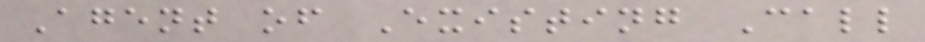Agent of Existing Call
